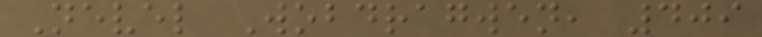Nevel Wobdragwen, 409
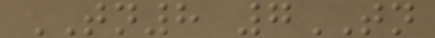TN8 7TN
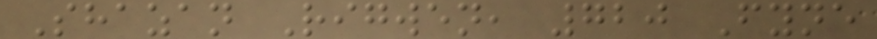Shazan Rigwen, 720 Fyne
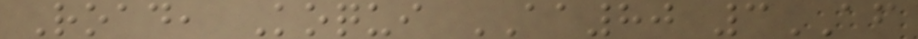Road, Koqui AA80 3AF
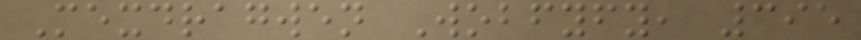Mexdragwen Wobfyfy, 395
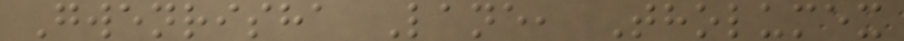Gwenrisha Lane, Tholumex
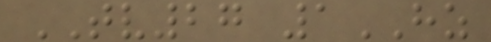TV27 1HZ
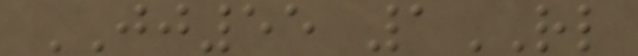JJ55 1RL
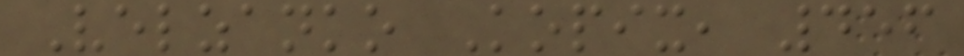Velzanko Kopix, 456
